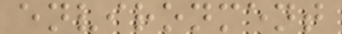environment
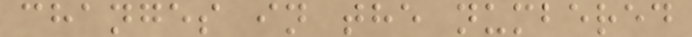changes in the numbered
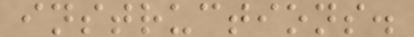instructions.
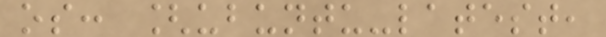os: [ubuntu-latest,
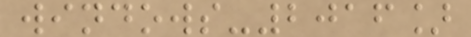windows-2016]
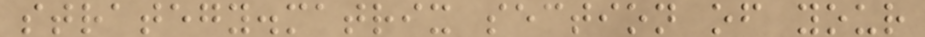strategy.matrix section of your
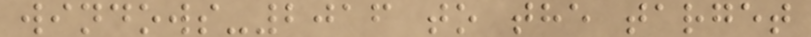windows-2016 to the target
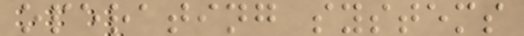operating systems
